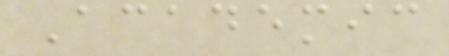Academic
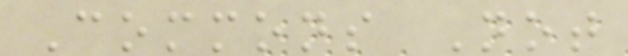Commons Not
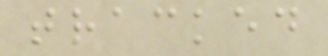tracked
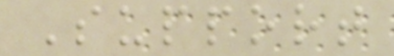Support
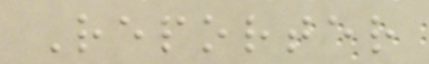Reporter
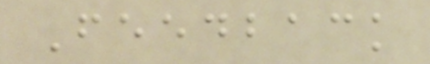Feedback
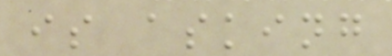is asking
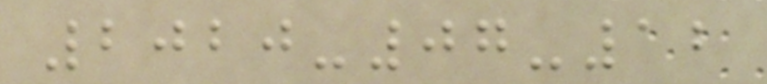2020-07-12
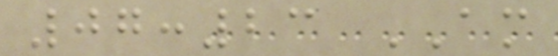07:23 AM
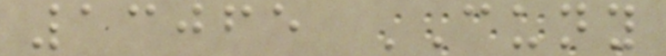13065 CUNY
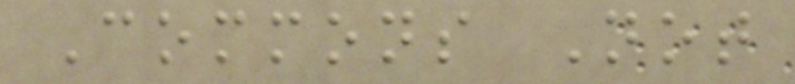Commons Not
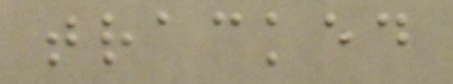tracked
